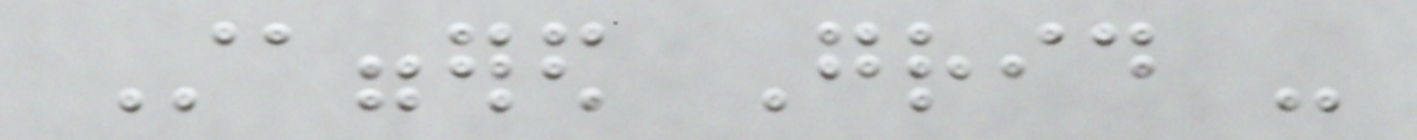Staggered Grid -
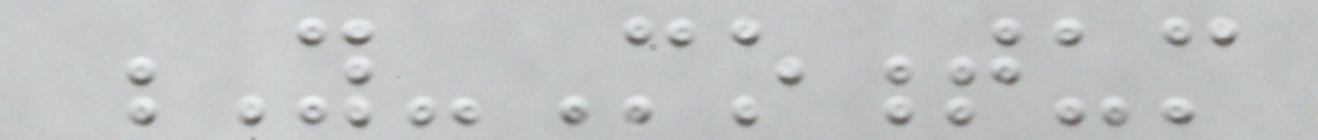Y-Momentum
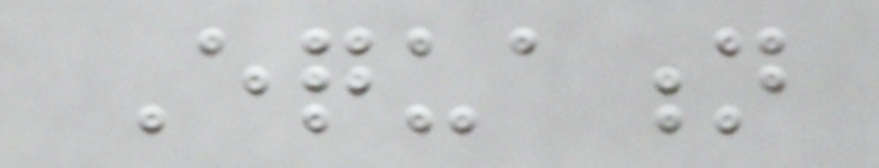Equation
